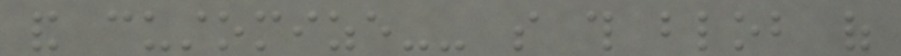and customize-- so this blob of
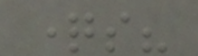questions?
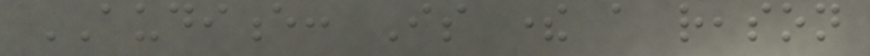AUDIENCE: Is there a reason
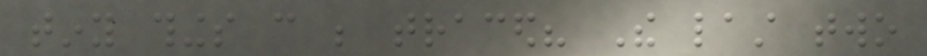tiny things can be traced? The last two
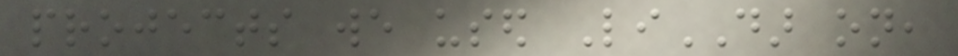projects we used LiDAR on,
